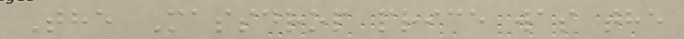The Massdrop price was the
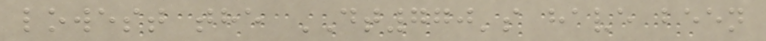lowest the DT770's have been
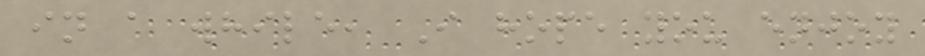in a while, I hope you enjoy
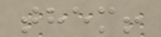them!
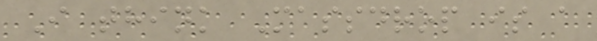I think Massdrop is a
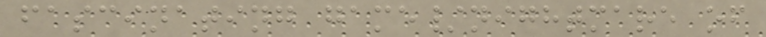fascinating game/nightmare of
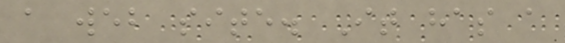a web site. It has a
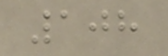108
